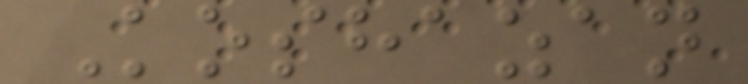Koshazan
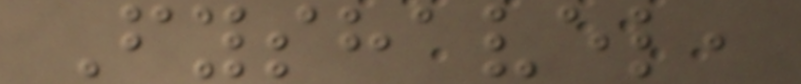Fyshavel,
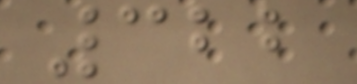322
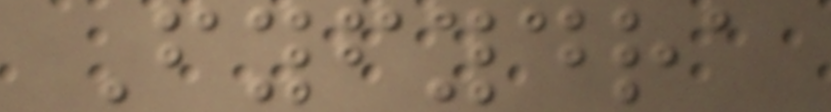Fyfydra
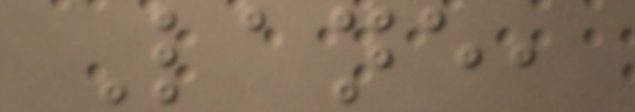Lane,
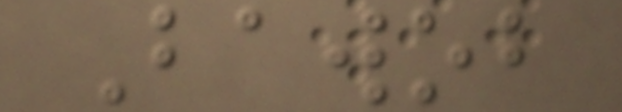Bawob
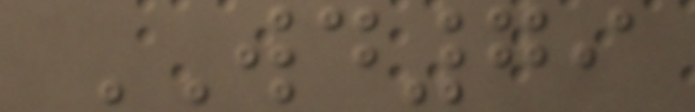WD79
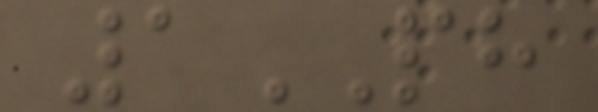1PH
